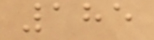185
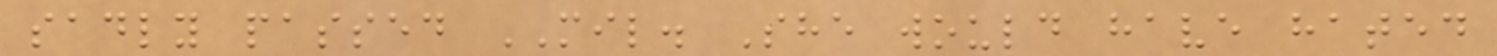sadly passed MIL. She would have hated
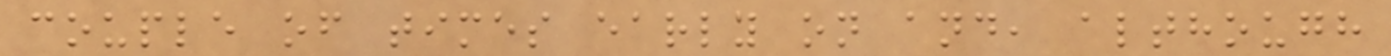couple of times early on and, although
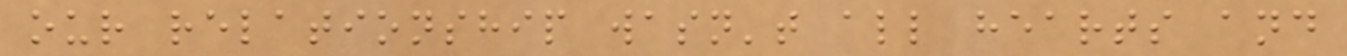our relationship wasn't all hearts and
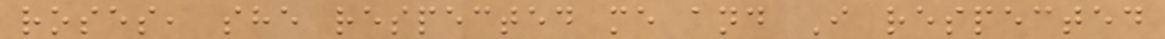roses, she respected me and I respected
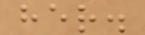her.
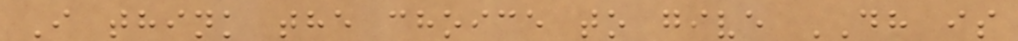I think the choice to give DH is
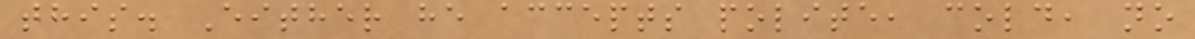this. Either he accepts polite, cold, no
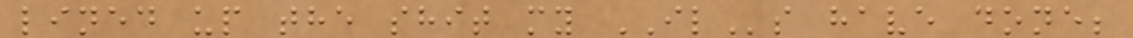lined up the shit my ILs have done;
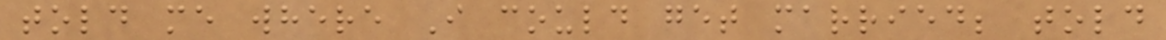told me where I could get married; told
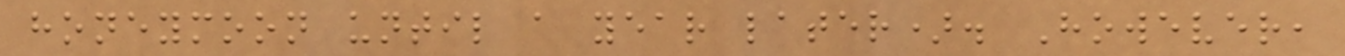honeymoon until a year later). However,
